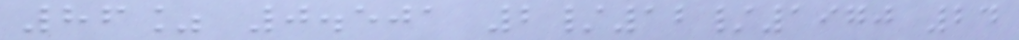86% 0.501 2/12/1970 24
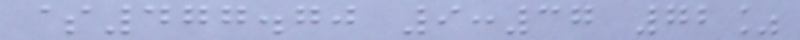$477.70 9:37 72%
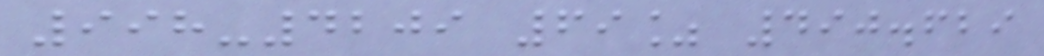998-4209 69% 490.629
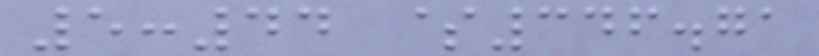5:44 $346.71
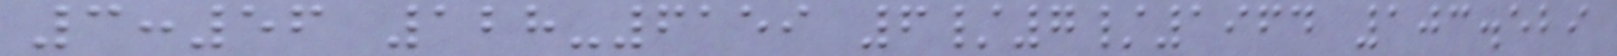3:56 128-6159 6/7/1964 103.529
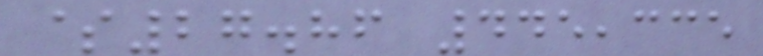$27.86 445,335
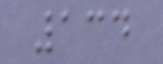134
